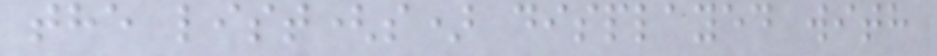the list(s) displayed with
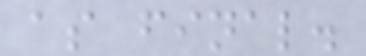as final.
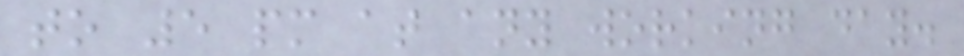to 5 pm at any working day.
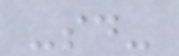-sd-
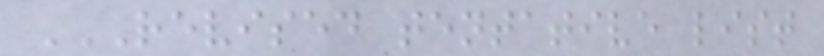REVISED TENTATIVE LIST
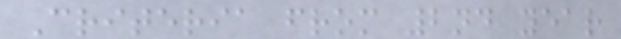Criteria from 2nd year
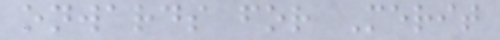onwards for Merit
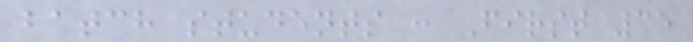batch students : First 35
